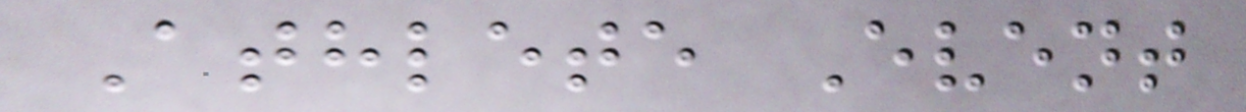Athlete Event
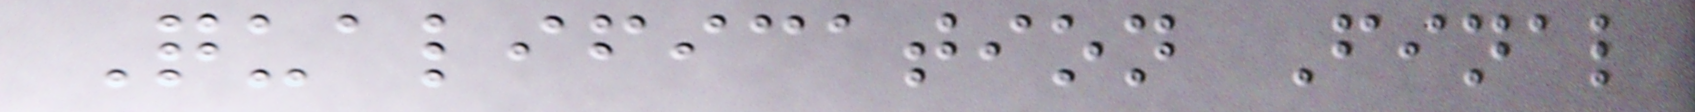Qualification Final
